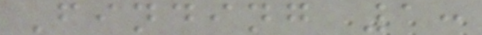Finding 1:
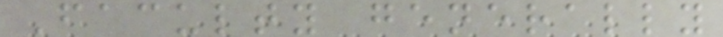Faculty generally
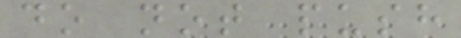do not push
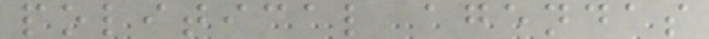political agendas
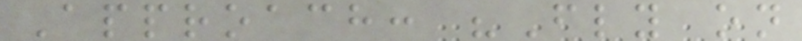Approach: "Fly on
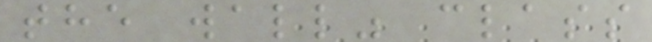the wall" class
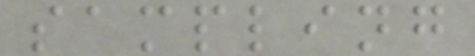sampling
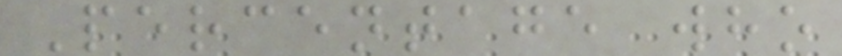Percentage who
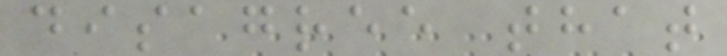disagree that
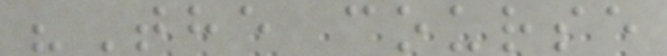"The course
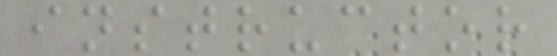instructor
